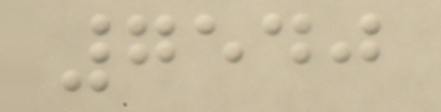7540
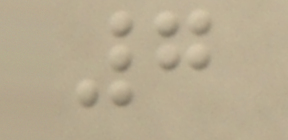7
